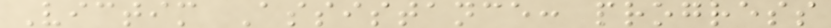Victim Assistance: progress
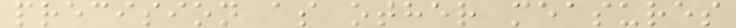precision as other measures
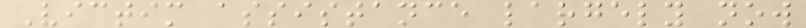Victim assistance largely now
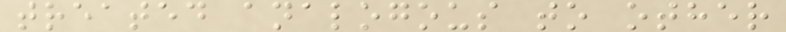treated analogous to other
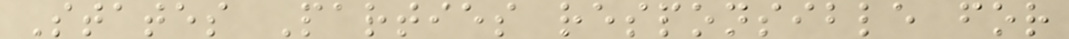States Parties responsible for
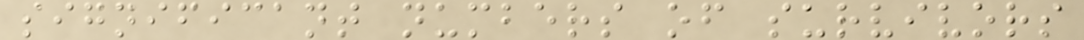significant numbers of survivors
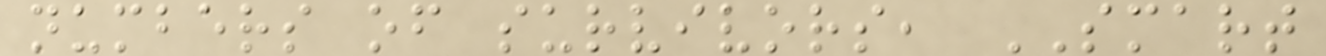numbers of survivors, SMART
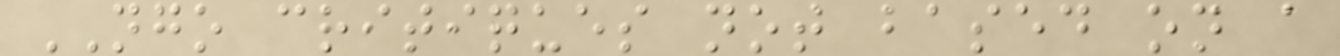NGO critiques not based on a
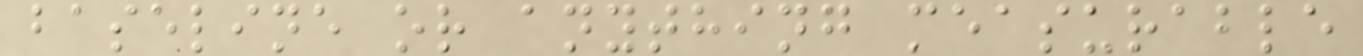baseline or anything measurable
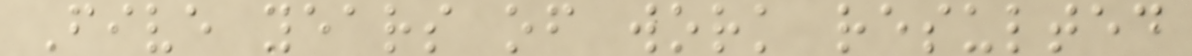Five years of work resulted
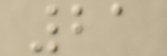21
